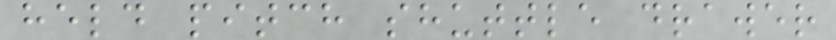held pitch shuttle drawer
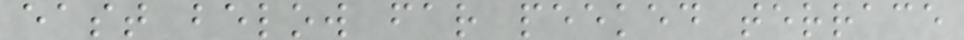east below far peeked terrace
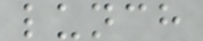lunch
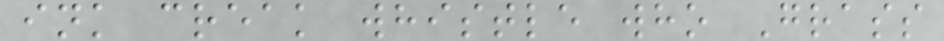ink creak whistle who Grass
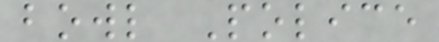bowl Police
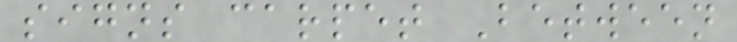signs carpet Between
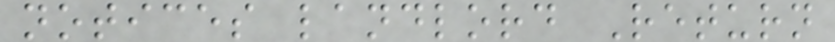notices landlord Return
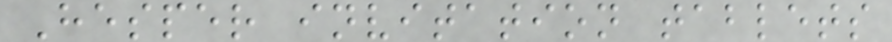Hesper invitation tablets
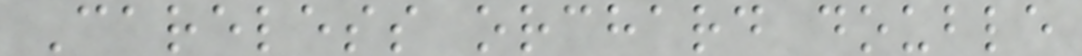Careless orchard double
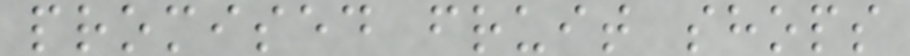promised fruit shops
